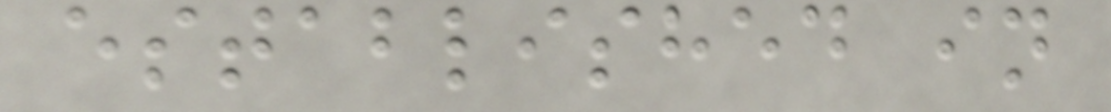established in
